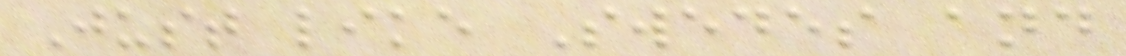Just like Swedes and
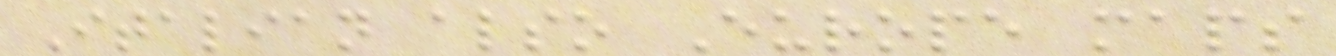Italian also Europe maps
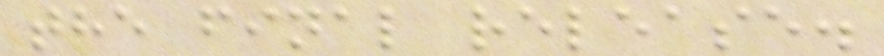the final release.
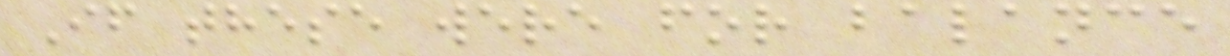If these were for balance
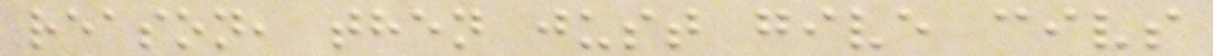reason, then just give civs
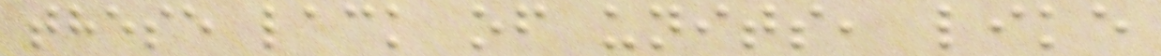these lack of units, like
